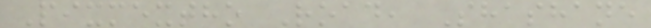Pixmextho Road, Shashane
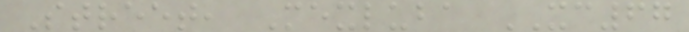Street, Mexluba XC67
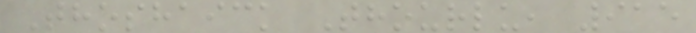Thoshaick Thourlu, 915
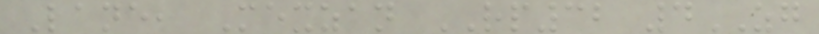Lane, Mexzan RP32 4ZG
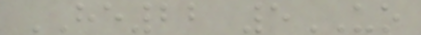HE22 5UO
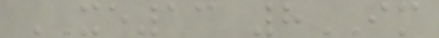XE13 8IM
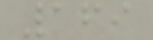169
